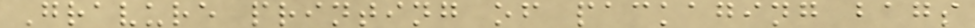Gravure printing of packaging bags
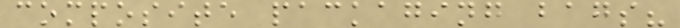composite packaging bags?
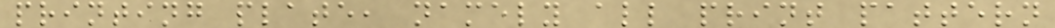printing plate, namely all print pattern
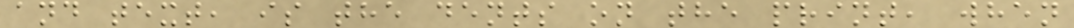and text, is the dents on the print, when
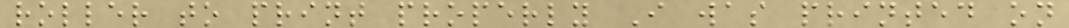roller to print properly I was printed on
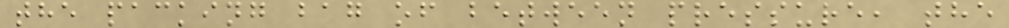the packing bag of between pressure, the
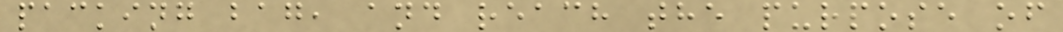packing bag, and reach the purpose of
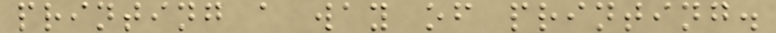printing a way of printing.
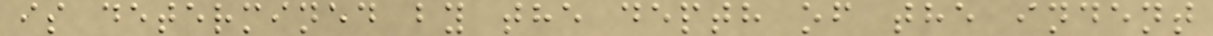is determined by the depth of the indent
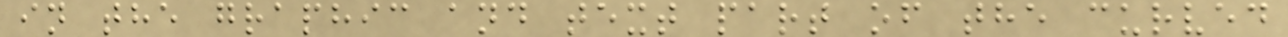in the graphic and text part of the curved
